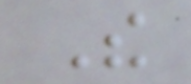The
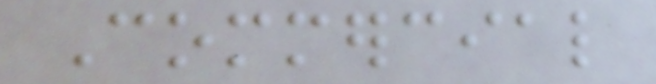Commercial
